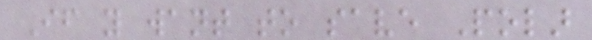If you want to save Polar
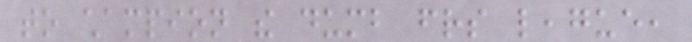to champion the dumb friends league,
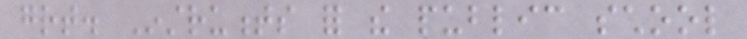great. Instruments for the public school
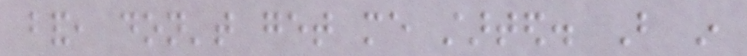band, don't get me started. But in
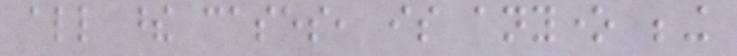all these cases, is anyone being
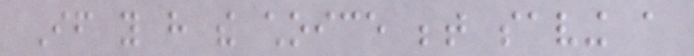If you have the choice between saving a
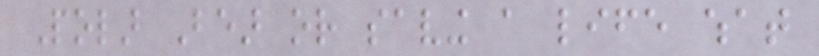Polar Bear or saving a life what
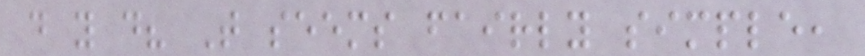do you do? That seems fairly simple,
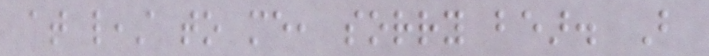at least to me, sorry bear. But
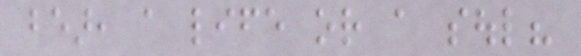bear, a life or a soul?
